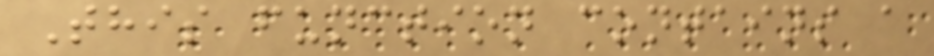This function contains a
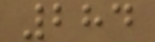284
